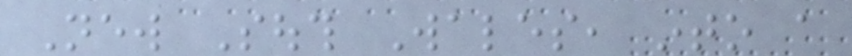New South Wales, into a
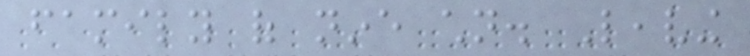family of nine children. Leaving
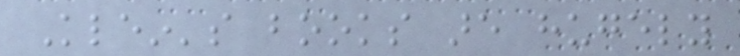Klein's books are hugely
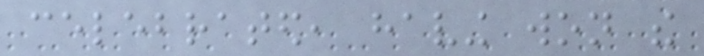celebrated, having won the
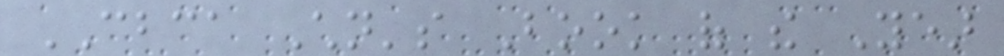CBCA Children's Book of the Year
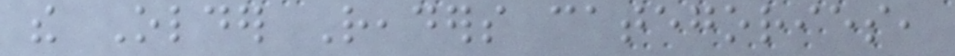the Older Readers categories,
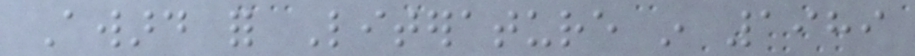Award for Literature in 1989
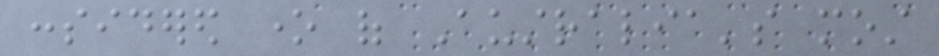considered one of Australia's most
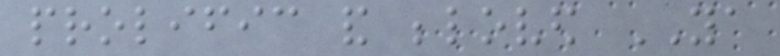prolific and beloved YA
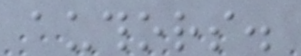authors.
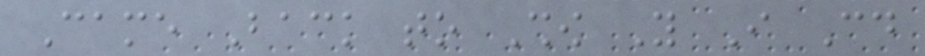Came Back to Show You I Could
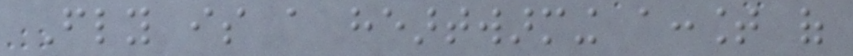Fly is a heartwarming account of
